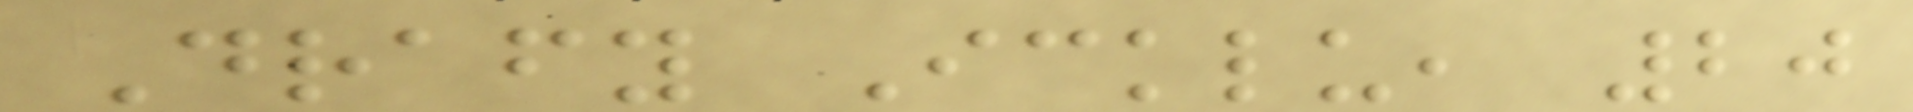Drafy Icklu, 20
